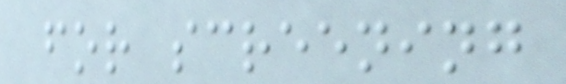for screening
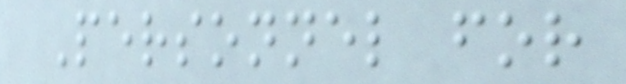Personnel for
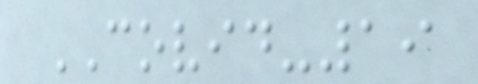COVID-19
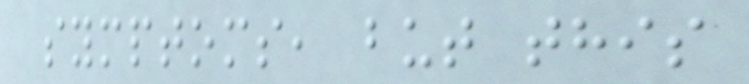symptoms, but this
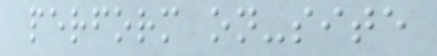perform on-site
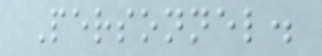Personnel.
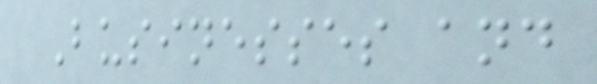Businesses and
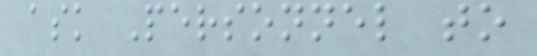ask Personnel to
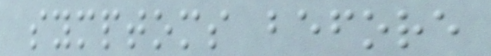symptoms before
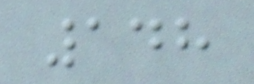148
